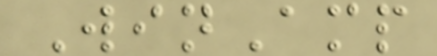WinAmp
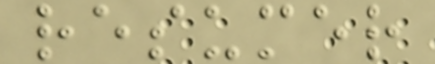resumer
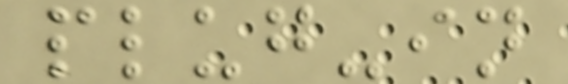plug-in
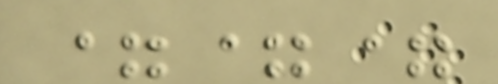===
